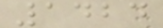1424
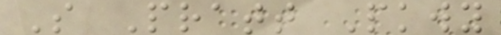S Pratt Pkwy
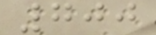700
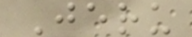Jeru
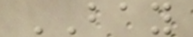BAY
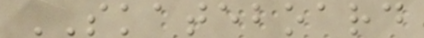SKATEBOARD
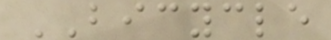BICYCLE
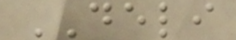DELI
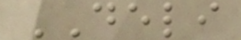DELI
